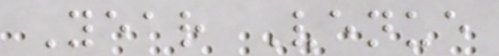Year Venue
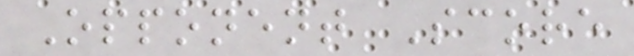Opponent Score
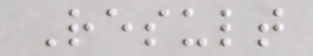Result
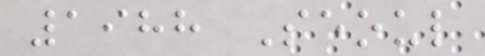1988 Seoul
